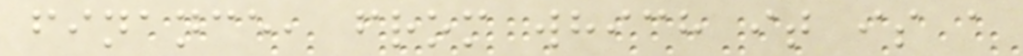finance, from which it is a
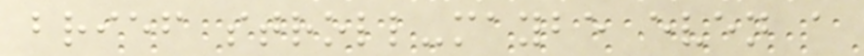brief stroll-maybe even a
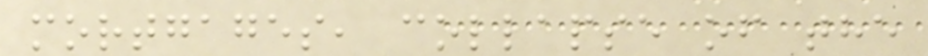mortgages, collapse of the
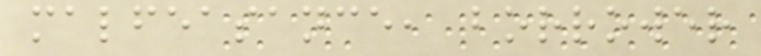malfeasance, borrower
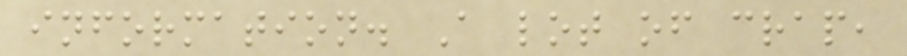information. A lot of crap,
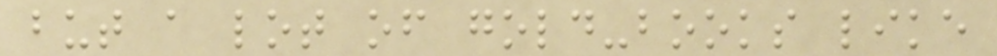but a lot of gold-books like
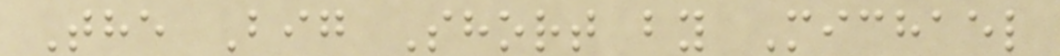The Big Short by Michael
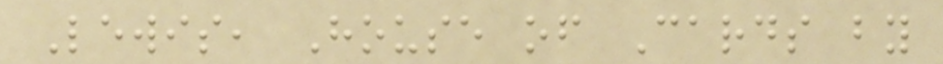Lewis, House of Cards by
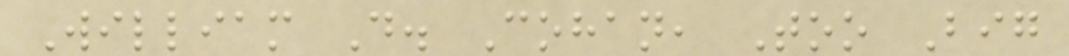William D. Cohan, Too Big
